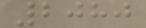2080
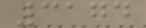3174
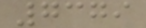7379
